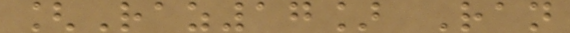[Raz17] Ran
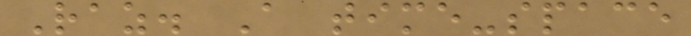Raz. A time-space
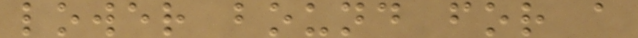lower bound for a
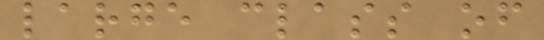large class of
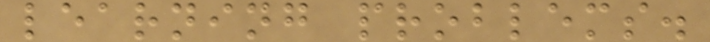learning problems.
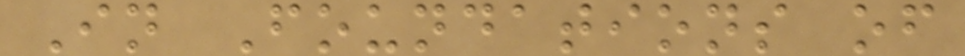In Foundations of
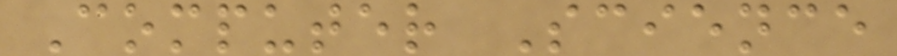Computer Science
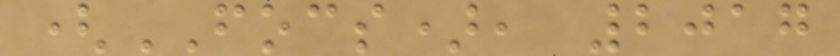(FOCS), 2017
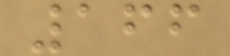166
